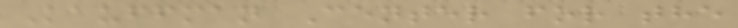Kauffman Center for the
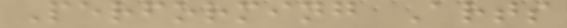Performing Arts
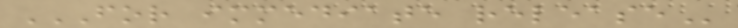FOR IMMEDIATE RELEASE
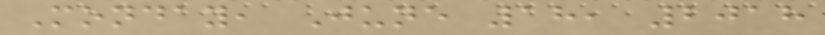Monday, June 18, 2018
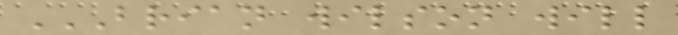BRIAN WILSON WILL
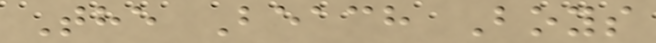The Beach Boys
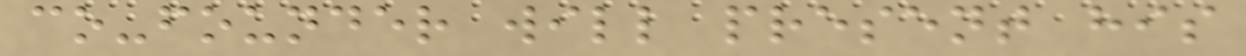co-founder will present his
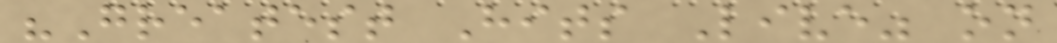"Greatest Hits Live" on
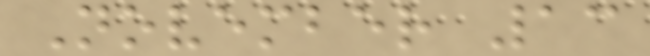November 13
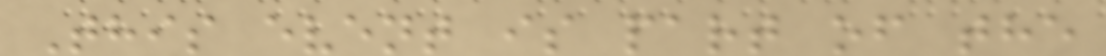This event is part of the
